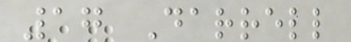17 Darrell
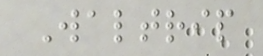Waltrip
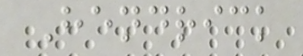Hendrick
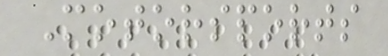Motorsports
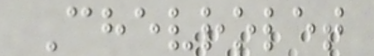Chevrolet
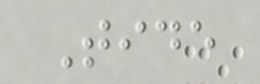Tide
